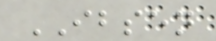IBSEN
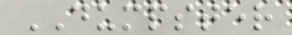DUMPSTER
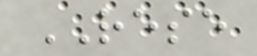RESE
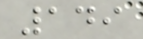149
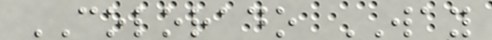COLORADO WAY
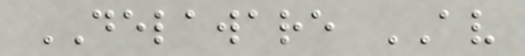DELAWARE AV
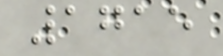1715
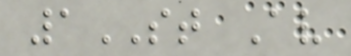1ST Av
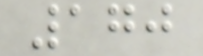170
